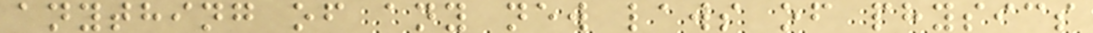anything of any new laws of physics
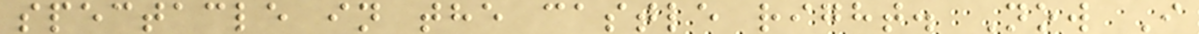spectacle in the castle right. Now I
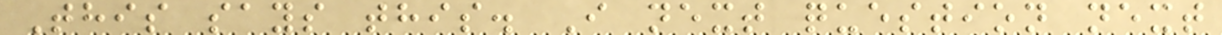This says this. I next question next
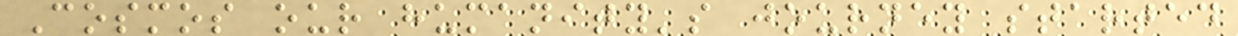Cosmos our humanity's journey started
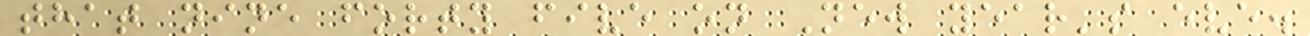that nine forty five on New year's eve.
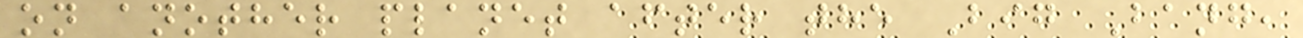on another planet after the Big Bang,
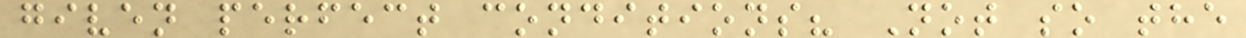given perfect conditions? Not so the
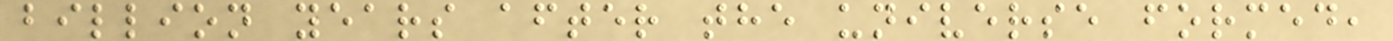billion years after the universe formed,
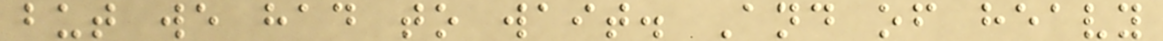but we had to wait. And of heavy
